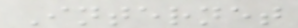Internet
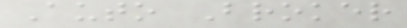Auto Broker
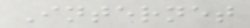Internet
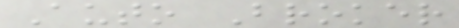Auto Broker
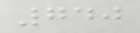740
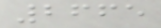2665
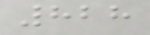828
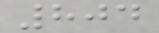804
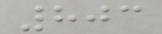803
